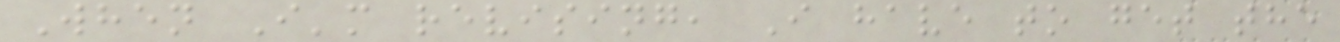When I'm revising, I have to get the
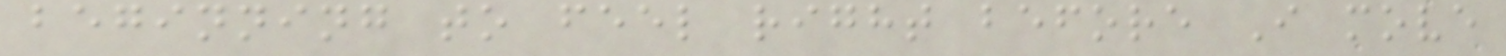beginning to feel right before I move
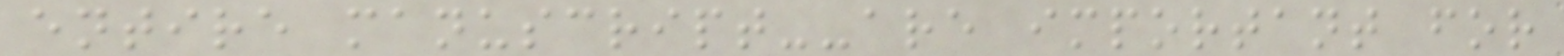entire manuscript--are important for
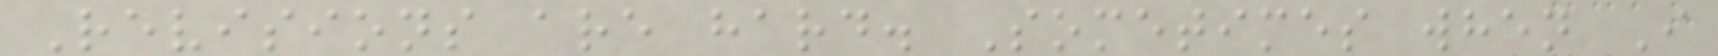Revisions are hard. Sometimes when I
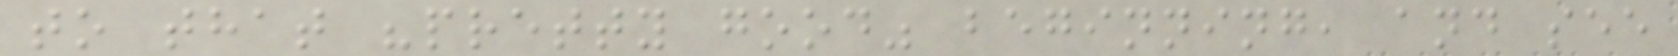to that "pretty good" beginning, and see
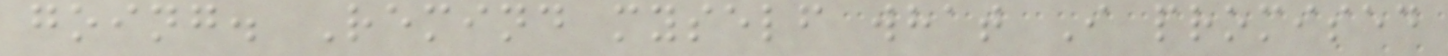going. Remind myself what I promised
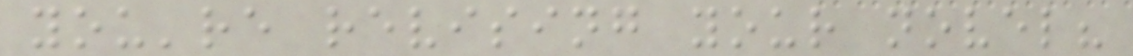you're revising your novel?
